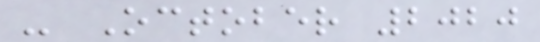- October 2020
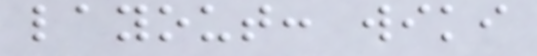layout: wiki
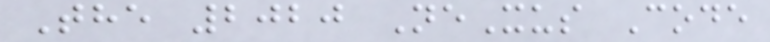The 2020 NeXus Code
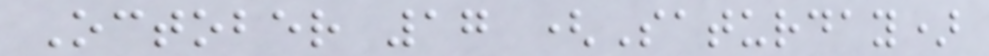October 17 (Saturday)
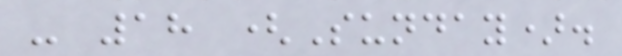- 18 (Sunday).
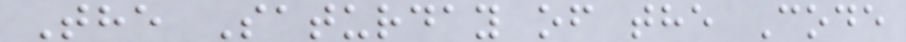The Saturday of the Code
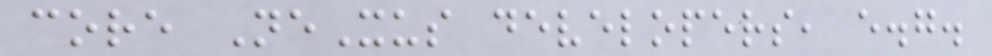core NeXus developers, e.g.
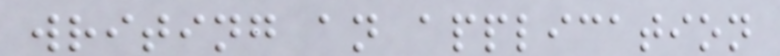writing an application
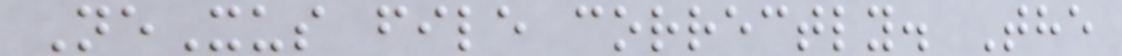NeXus file correctly. The
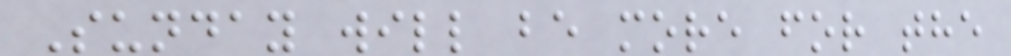Sunday will be more for the
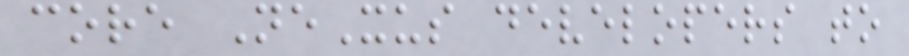core NeXus developers to
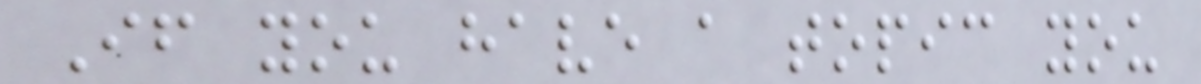If you have a topic you
